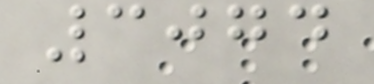3074
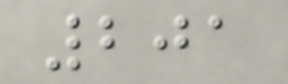201
